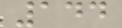144
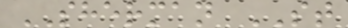SHERMAN ST
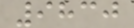9830
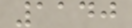1140
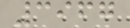3967
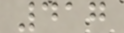417
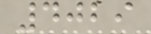4029
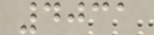4031
